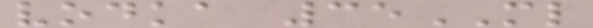vodka 35ML
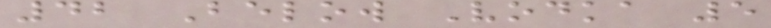42 Below Vodka 5
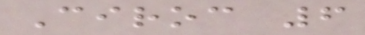Ciroc 6
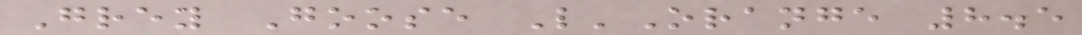Grey Goose L'Orange 8.5
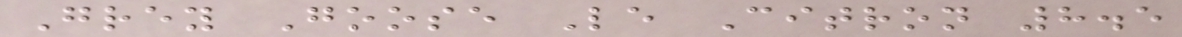Grey Goose Le Citron 8.5
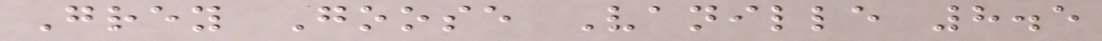Grey Goose Vanille 8.5
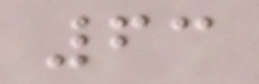63
